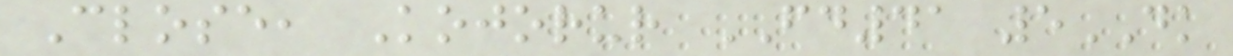Close, Kojorur FD41 5DK
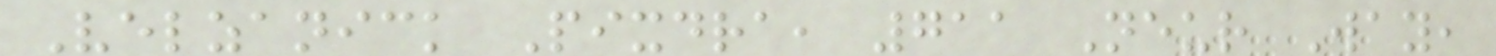Velzanick Pixdra, 711 Neur Way,
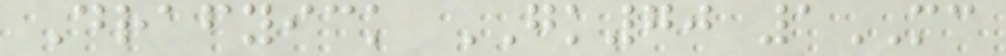Drafyick GK70 1MC
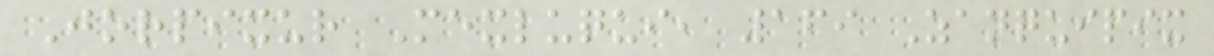Jorpixur Mexluqui, 169 Zanquipix
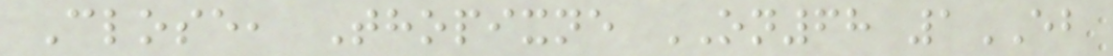Close, Thopixne ON68 1EB
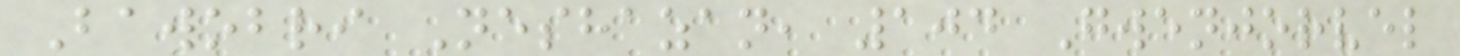Bawobri Neshazan, 104 Gwenjorvel
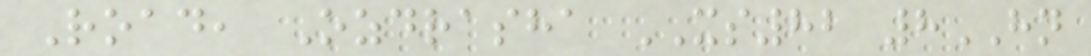Road, Ozdrasha XS82 8HN
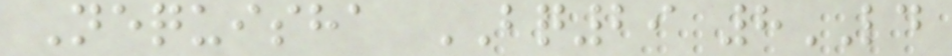Nequisha BQ29 8LD
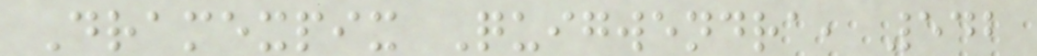Dramexpix Quigwendra, 542
